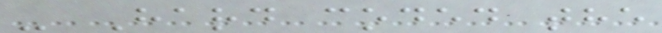- Hard coded the
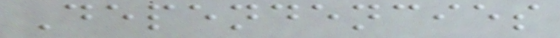Dependencies
